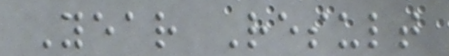Year Result
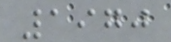1970
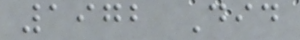1972 Did
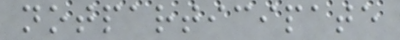notparticipate
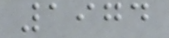1974
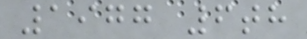1977 6th
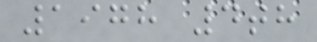1978 4th
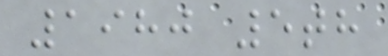1980 5th
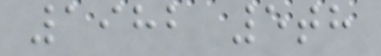1982 5th
